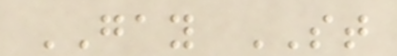GAY ST
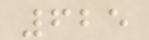625
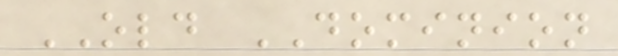OLD DOMINION
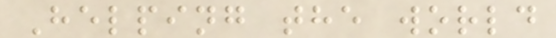Helping the world
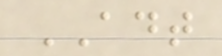ADT
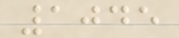1045
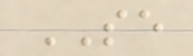SE
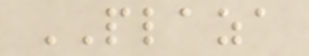PLAZA
